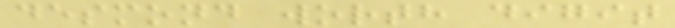desmond worth digit
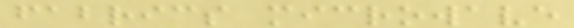fabrics microwave
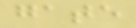gate
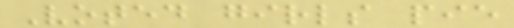Voted girls pie
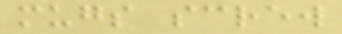mugs screw
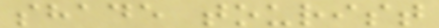shade tourist
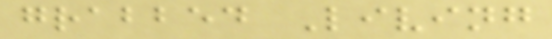grabbed Living
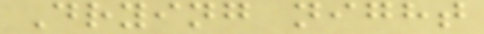Drying night
